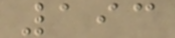193
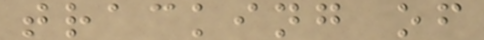tracking of
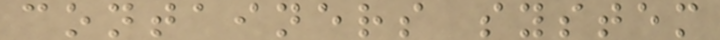containers system
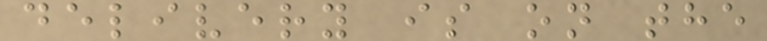delivery is on the
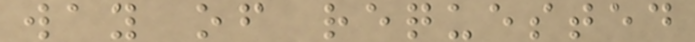way of requested
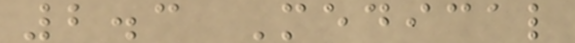2.3 Medical
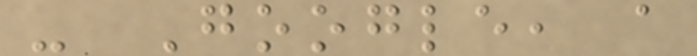- Google, a
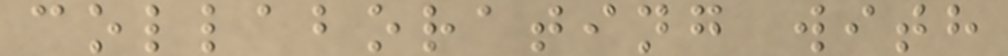collaborating with
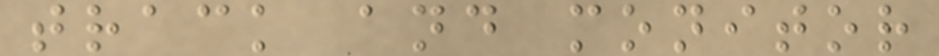track and monitor
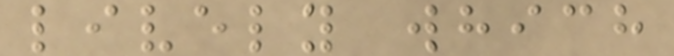lively which
